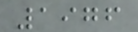1976
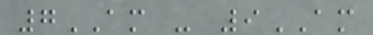7AM - 9AM
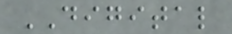DIGITAL
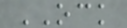OCK
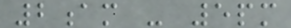2am - 5pm
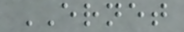ERNET
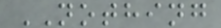NOTHING
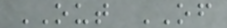OUT OF
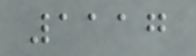1117
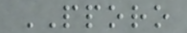PPORO
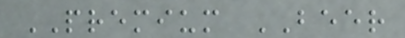PREMIUM BEER
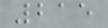215
